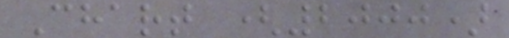Chart (2000)
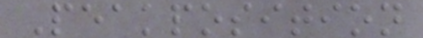Peakposition
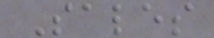Sales
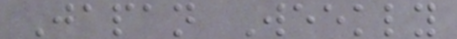Japan Weekly
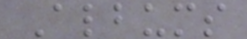Albums
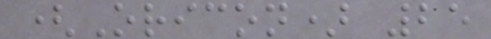(Oricon) 25
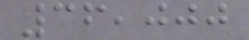36,000
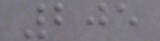205
